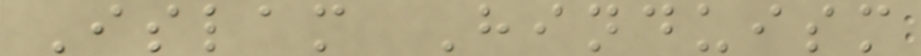Islam Hinduism
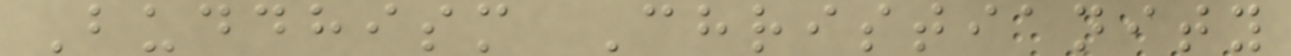Buddhism Christianity
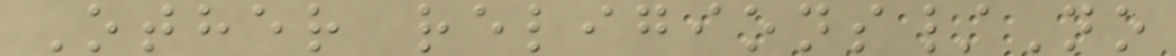Other religions/No
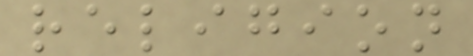religion
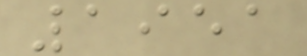1951
